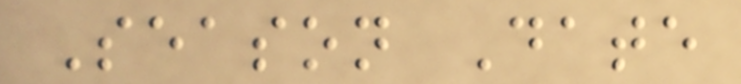Season Date
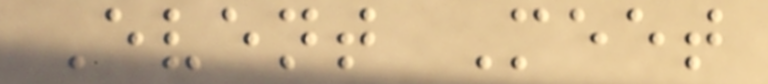Event Meet
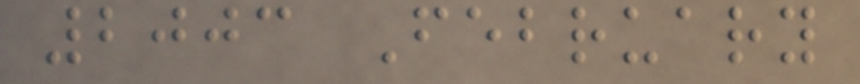2003 February
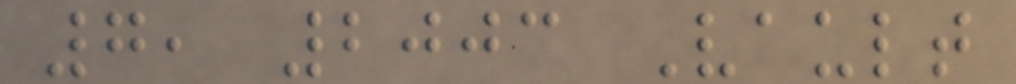7, 2003 Vault
